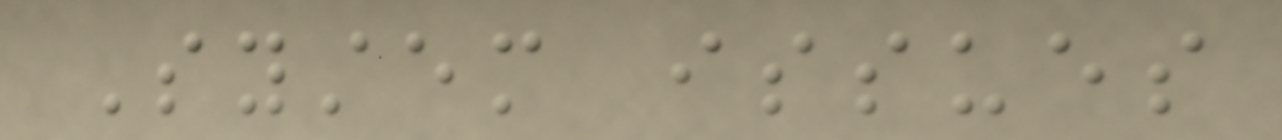System issues
